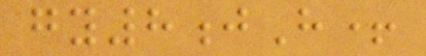gy8jH+
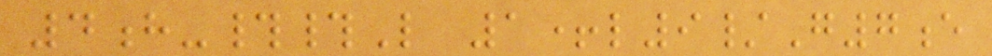4h-##L 1+l9/G7e
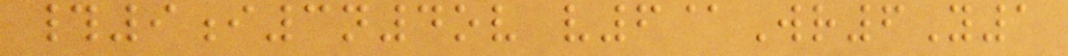#9i3n4ov v6@Wr6Y1
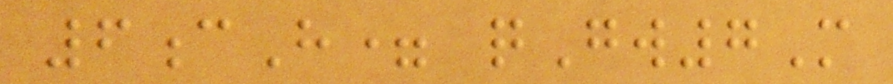6cH= qGw7M
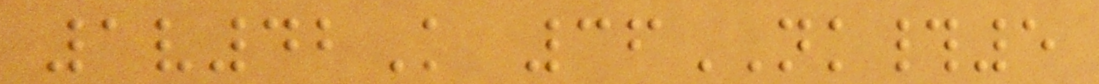1v42K 36NK#5
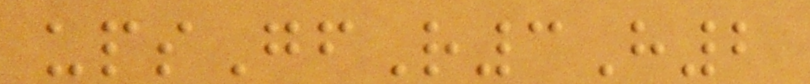upsGfR3H2
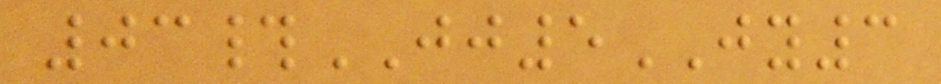03#JJ5JY3
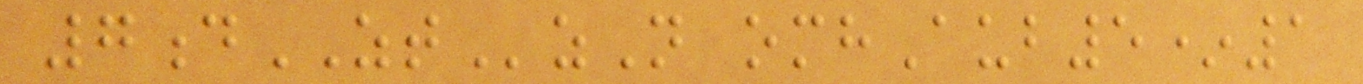7dZTzN omhAub5*1
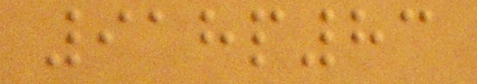918p83
